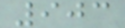903
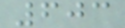603
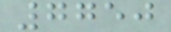7750
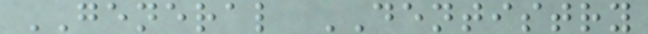GENERAL DENTISTRY
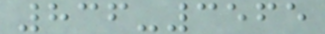836-3565
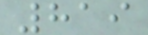819
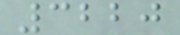3220
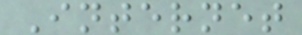Internet
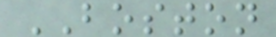BOSTON
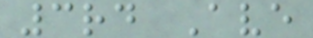3rd Ave
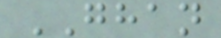GHAN
